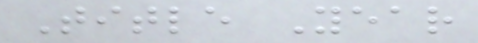Title Year
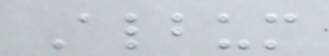Album
